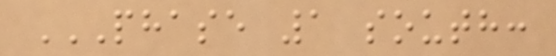PHASE 1 SOUTH:
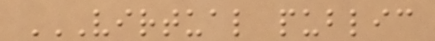VIRTUAL PUBLIC
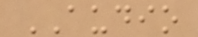AUDIO
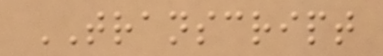TRANSCRIPT
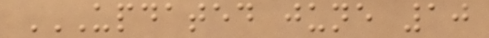UPDATED JUNE 10
